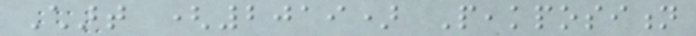Chart (2019) Peakposition
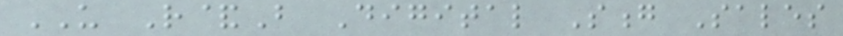US R&B Digital Song Sales
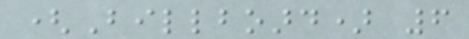(Billboard) 6
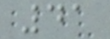41
